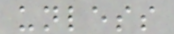unless
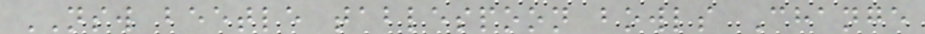NSW beetle tablespoon bowls Change
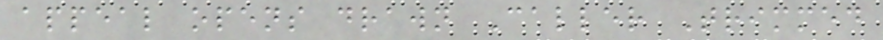appeal opens drawn Caller Trimmed
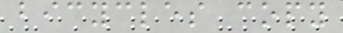bicycles copy
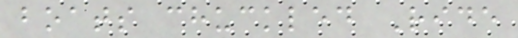boats chuckled Ride
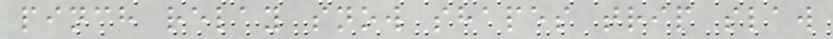pinch relay snow shapes trip slaw
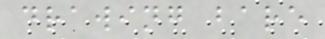drawing bare
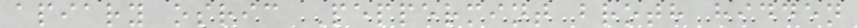apiary osric Peppermint broth hidden
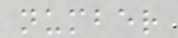number
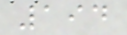194
